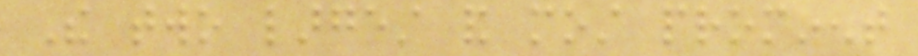The two largest and most prominent
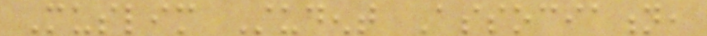Muslim Student Association,
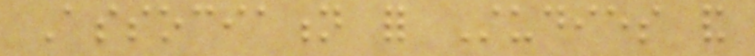Association for Studies and
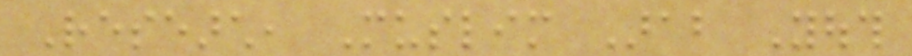Research, Muslim Arab Youth
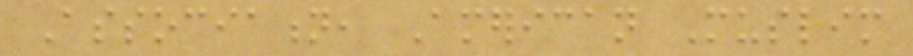Association, American Muslim
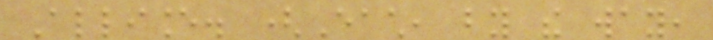Alliance. (Each, by the way,
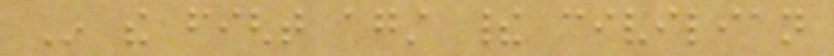In the fight against their civilian
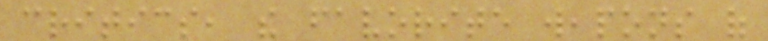critics, the favorite weapons of
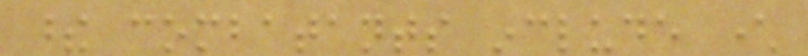these combatants include character
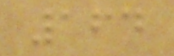164
